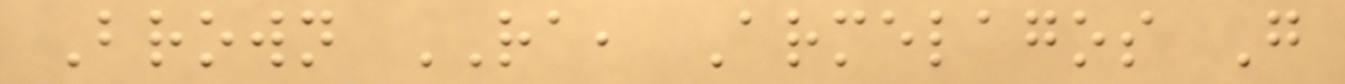Brown RA, Armelagos G
